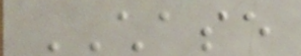CHASE
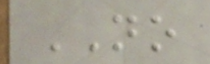NO
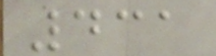431
